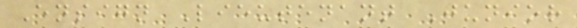Ensign Lieutenant Junior
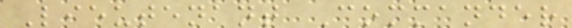Lieutenant Commander
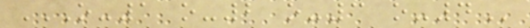O-1 O-2 O-3 O-4
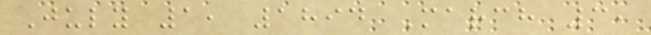July 1, 1894 March 3,
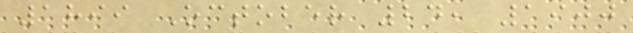1899 October 24, 1900
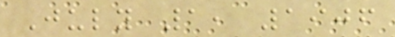July 1, 1906
